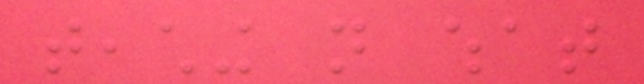teaching not what
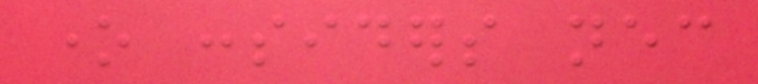one considers necessary
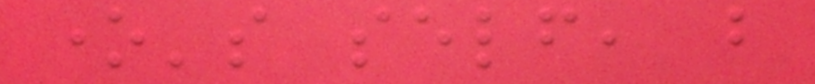one's self, but
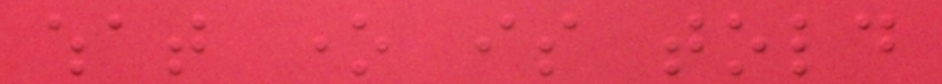what one is told
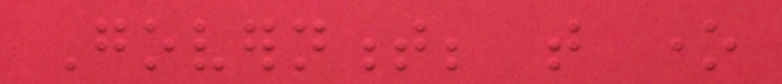Government; that one
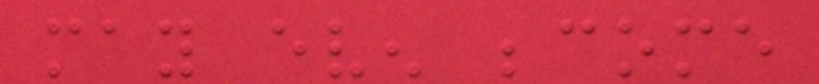may even become
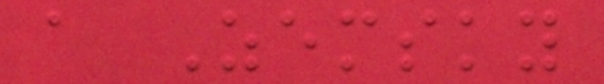a Zemsky
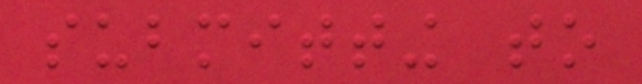submitting to
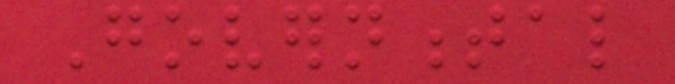Governmental
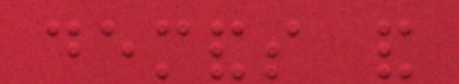demands and
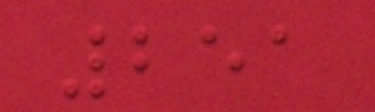251
